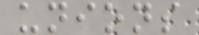unions
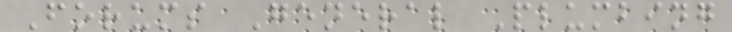Forums General Plumbing
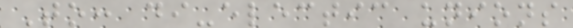To: di-electic unions
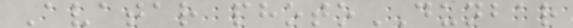Avatar photoDUNBAR
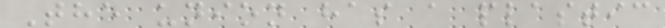The union has a plastic
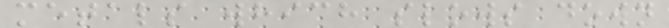metals which slows down
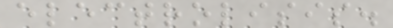electrolisis.
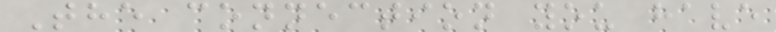The connection you have
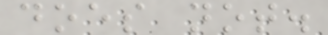does not.
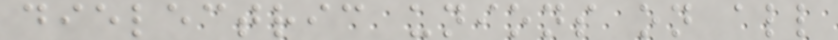dielectric unions on all
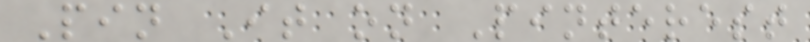Pin It on Pinterest
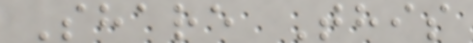Share This
